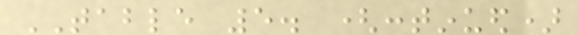TABLE 5. (continued)
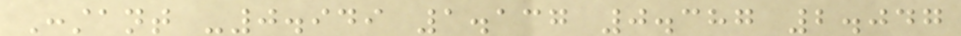Constant -0.949 1.137 0.387 2.047
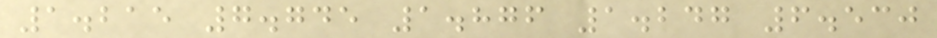1.215 7.745 1.876 1.247 6.530
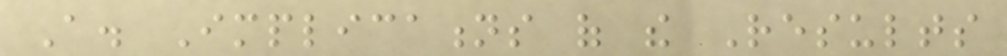A. Implications of the Results
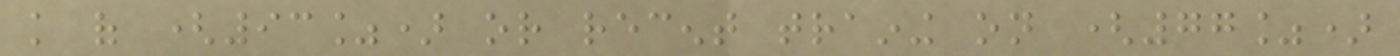knowledge of (93%) or recent training on (77%)
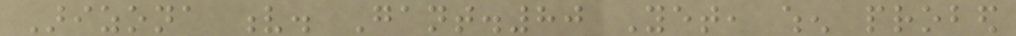Arizona v. Gant.80 Yet, when probed
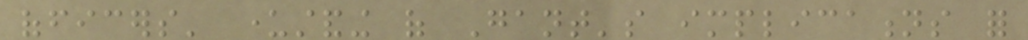officers' understanding of Gant's implications for
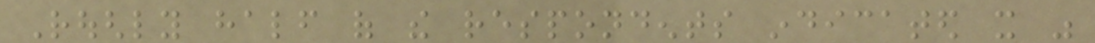Roughly half of the respondents indicated it was
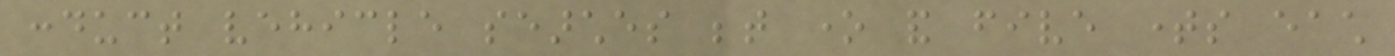conduct vehicle searches between one and five times each
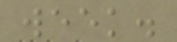week.
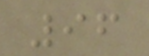96
